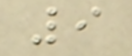9
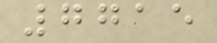7715
